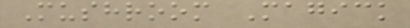Mushroom Magick
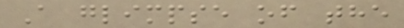A glimpse of the
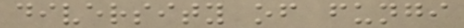diversity of fungi
